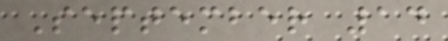September 14
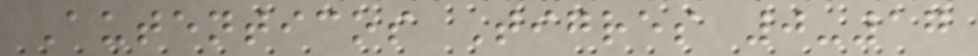Autenticos Tigres 0-17
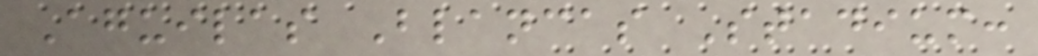Aguilas Blancas Stadium:
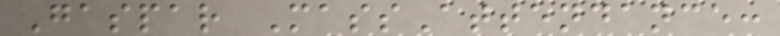Gaspar MassAttendance:
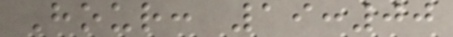Hour: 19:00
